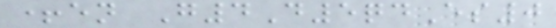+en G4D5qdEs0
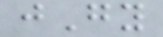jGy
